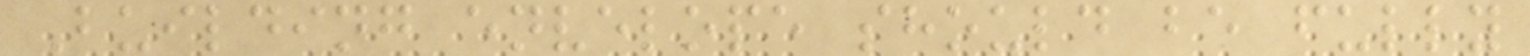Building envelope should be fully
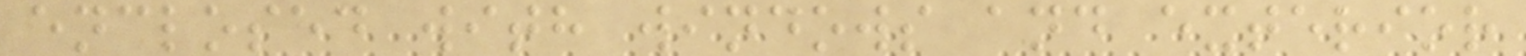enclosed with windows and exterior
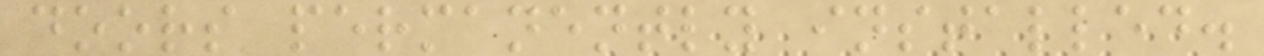doors permanently installed.
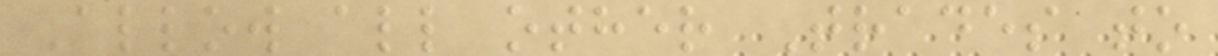Allow all other Trades to
